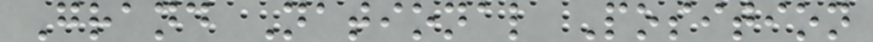Grand National Position
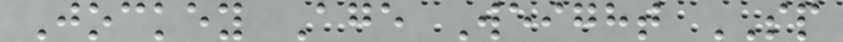Jockey Age Weight SP
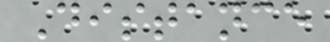Distance
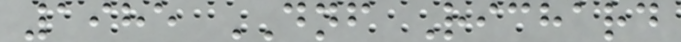1985 DNF Richard
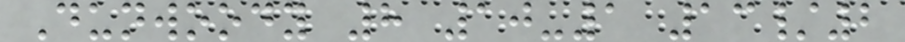Dunwoody 8 10-1 13/2
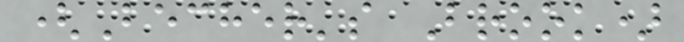(Becher's Brook)
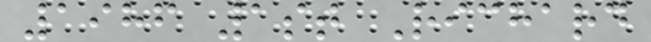1986 1st Richard
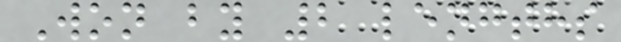Won by 2 lengths
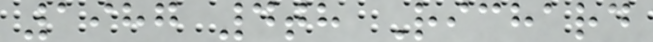1987 4th Richard
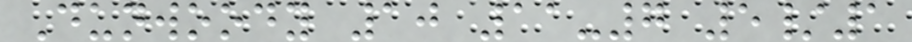Dunwoody 10 11-7 5/1
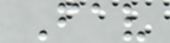Fav
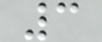3
